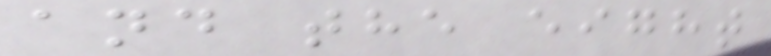and the eight
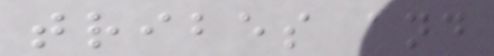tribes and
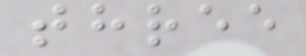three
